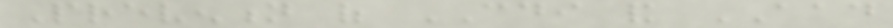Prevention of CDI and AAD
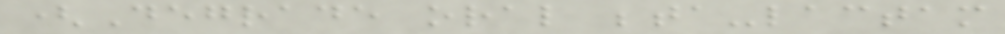(Degrade oral beta-lactam
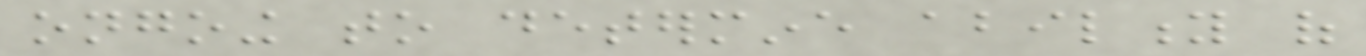ongoing to determine ability of
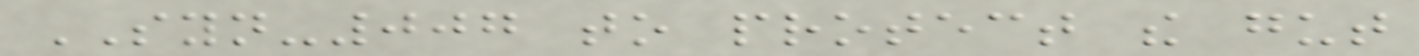SYN-007 to protect the gut
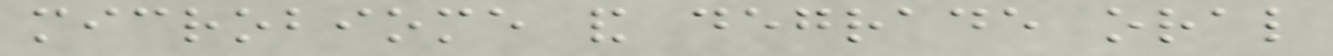microbiome and degrade oral
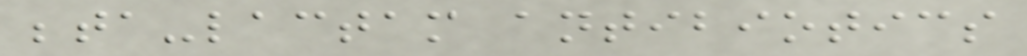beta-lactam antibiotics
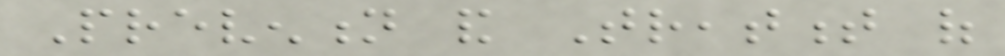Prevention and Treatment of
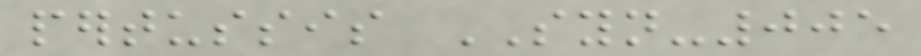pertussis SYN-005
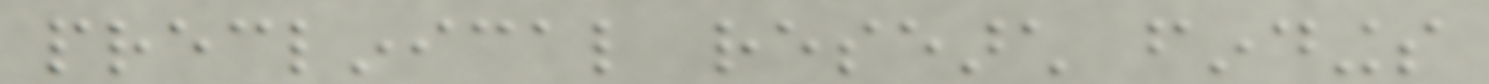preclinical research findings
